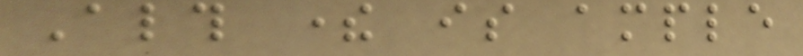Although there is ample
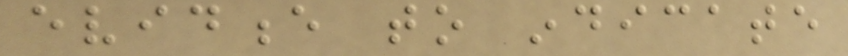evidence to indicate
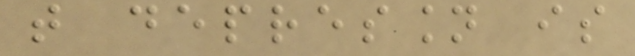that depression is
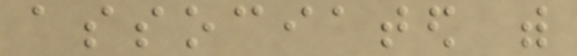associated with
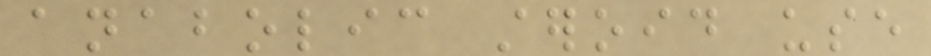anabolic steroid use
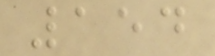154
